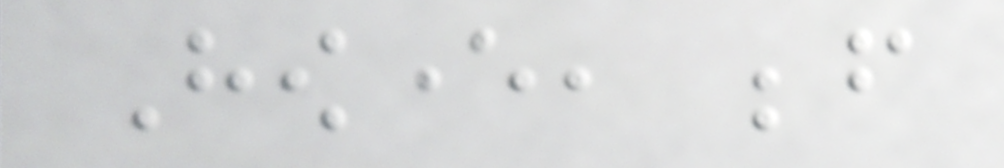However, before
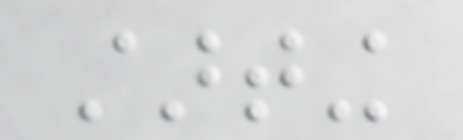starting
